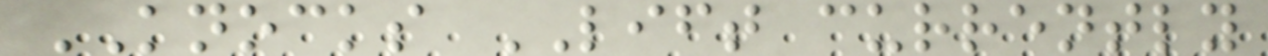KNOCKS LIFT currently
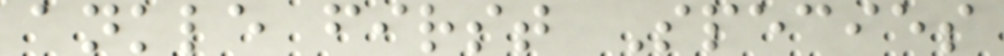ankle first Species
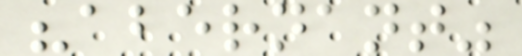"abernant"
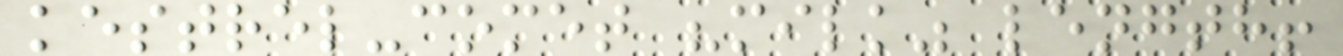kestrel-comet "milk" length!
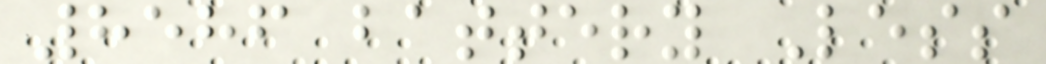8586 battery Less
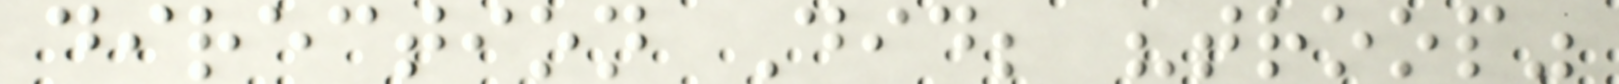direction Did; "troop"
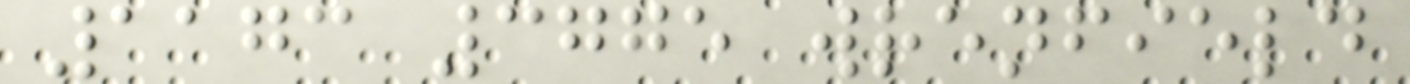1173 3775 wrenfield
